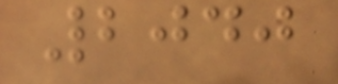2040
